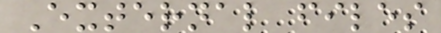External files
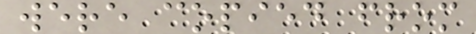were copied from
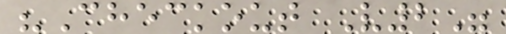"Checkout V2"
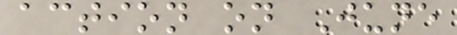action on June
